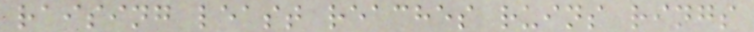raising least reaches ruins rings
